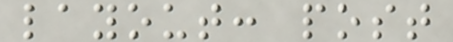layout: post
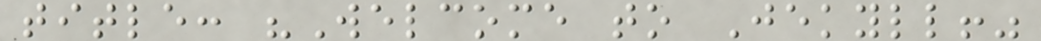title: "Welcome to Jekyll!"
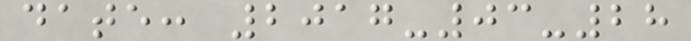date: 2017-03-28
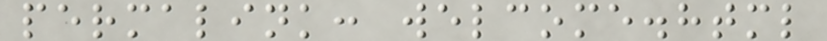permalink: welcome.html
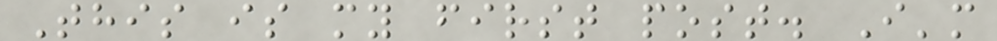This is my first post. I'm
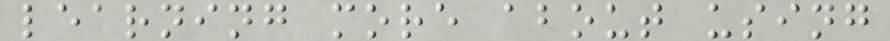learning more about using
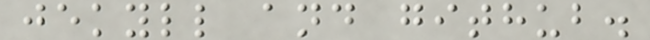jekyll and github.
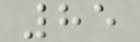85
